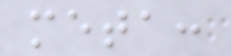meta:
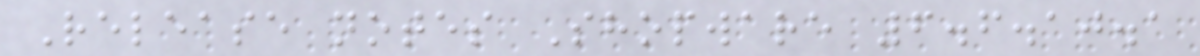Release notes Shopware 6.6.10.1
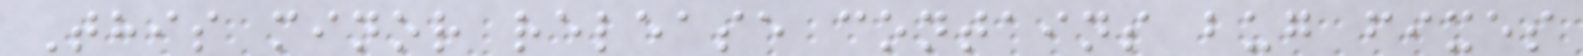This minor release contains bug fixes
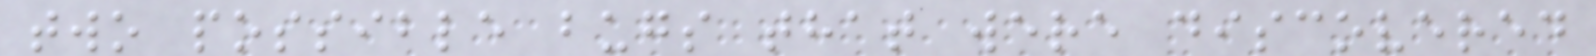two possible bugs that were discovered
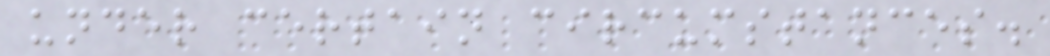under certain circumstances.
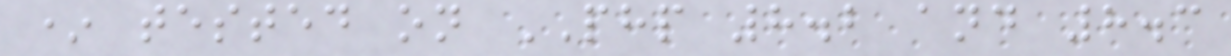* tested on PHP 8.2 and 8.3
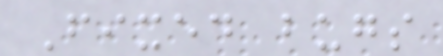Fixed bugs
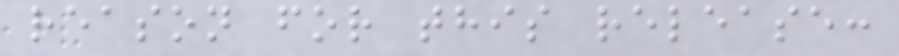reason for this release:
